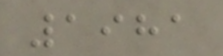1981
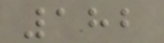182
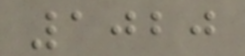1020
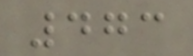473
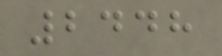2448
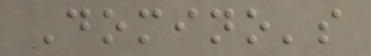Domino's
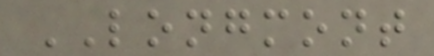LONGMONT
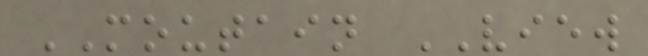MOUTAIN VIEW
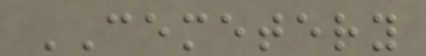CEMETERY
